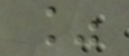%
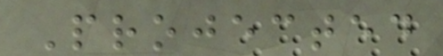Projected
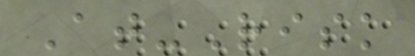At-Risk
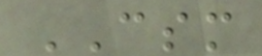CSM
